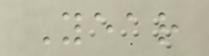Year
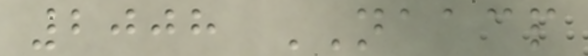2008 NAACP
